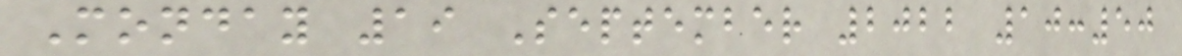Monday 19 September 2022 10:50
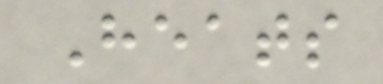Heats
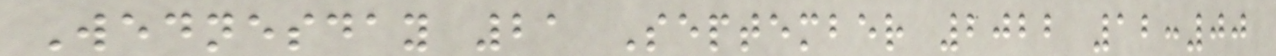Wednesday 21 September 2022 12:00
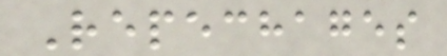Repechages
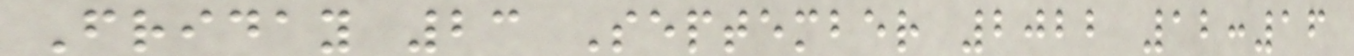Friday 23 September 2022 12:16
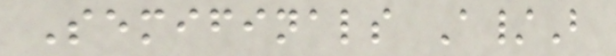Semifinals A/B
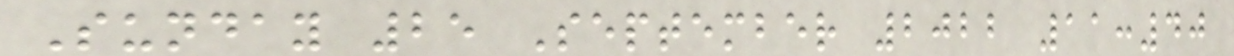Sunday 25 September 2022 11:40
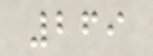269
